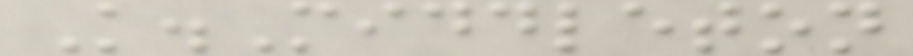K.Middleton
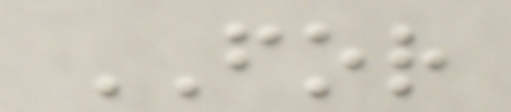FOR
